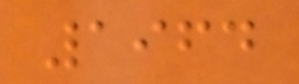1964
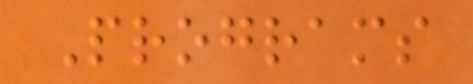Programs
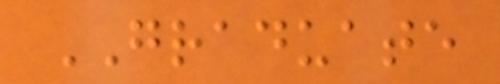GRADUATE
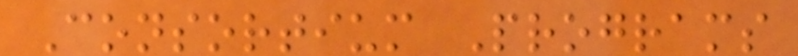Consortium Programs
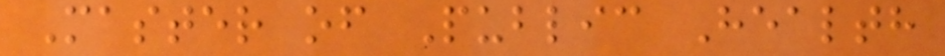Master of Public Health
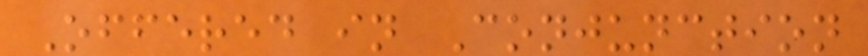Offered in Conjunction
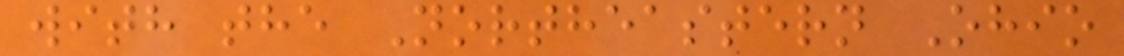with the Northeastern Ohio
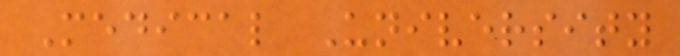Medical University
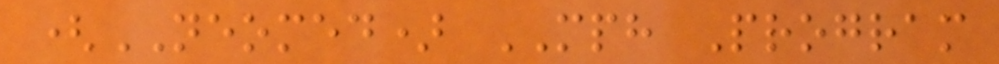(NEOMED) MPH Program
